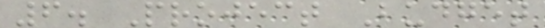6. Project Budget
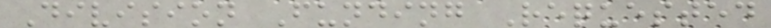Division Funding Requested
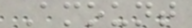Amount
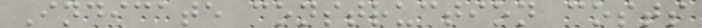Indicate construction costs
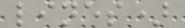lines)
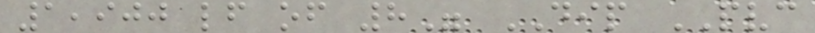1,900 lf of 8" DIP PVC
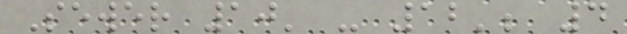Sewer 10' - 12'; 4
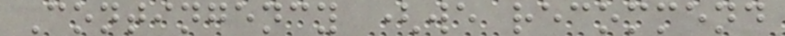Contingency (we recommend
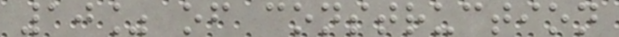10% of construction
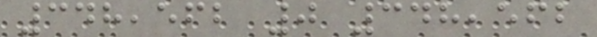348,562 0 348,562
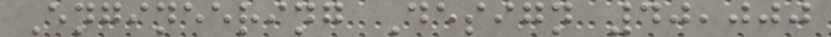Engineering Design 40,000
